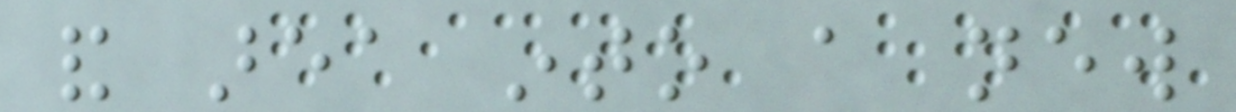and area into a new
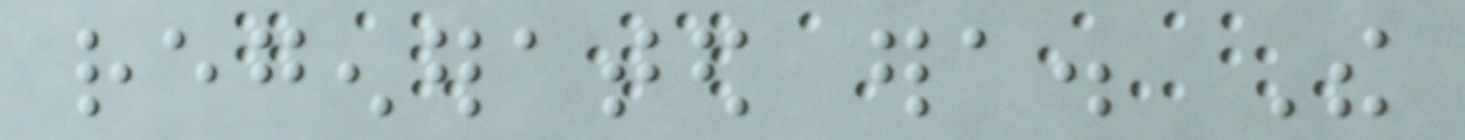regenerated era. The
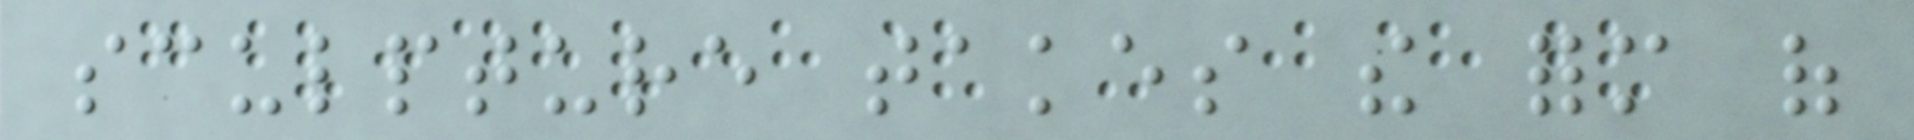sculpture takes the form of
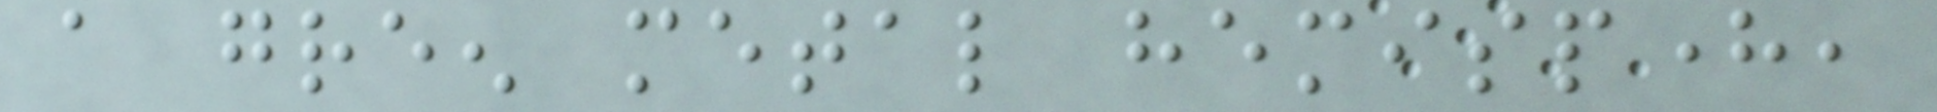a green metal hemisphere,
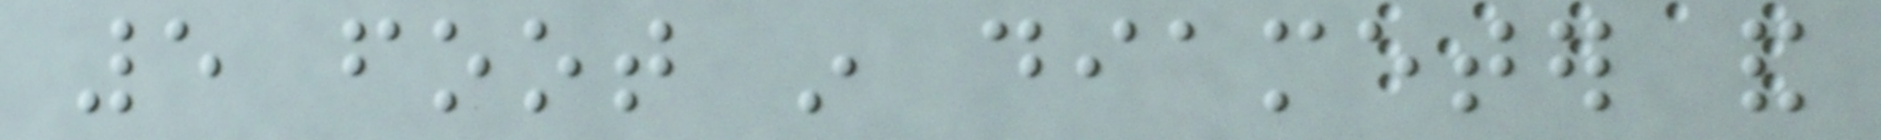5 foot in diameter and
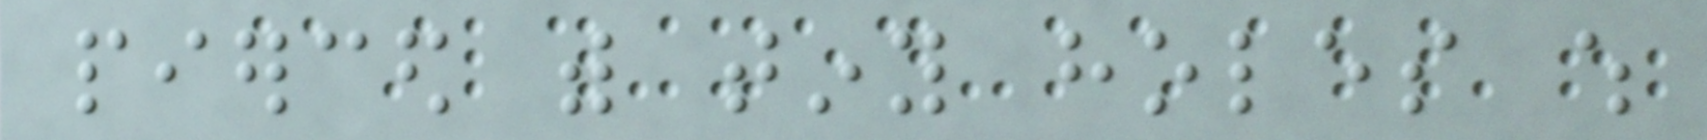pierced with tiny holes which
